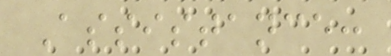Assistance:
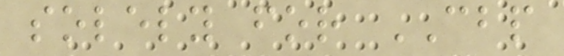solely for CBP
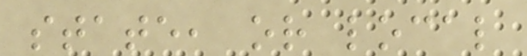state, or local
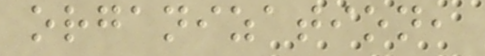organization,
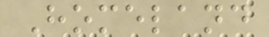Homeland
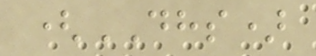(DHS)
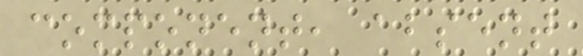component, absent
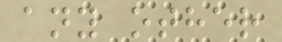any other
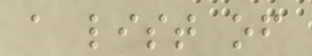a list of
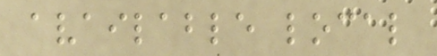available local
